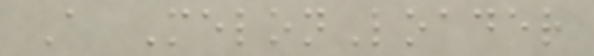A MelonLoader
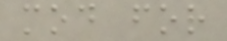mod for
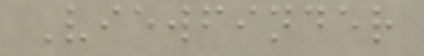Viewfinder
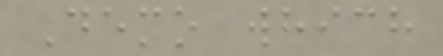Demo which
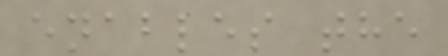enables the
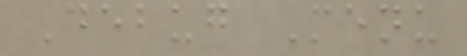Debug Menu
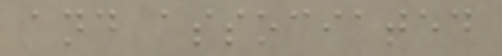and associated
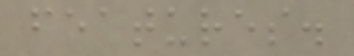features.
